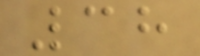38
